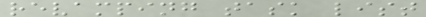revamping task list
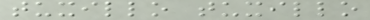tuxillo tuxillo
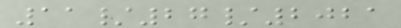11/27/2021
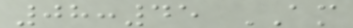08:45 AM
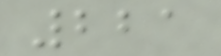221
